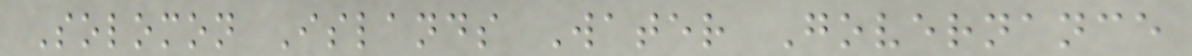Solomon Islands Water Governance
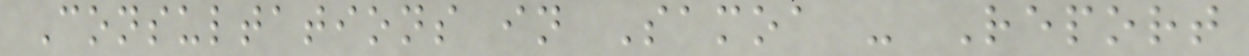Consultations in Samoa - Report
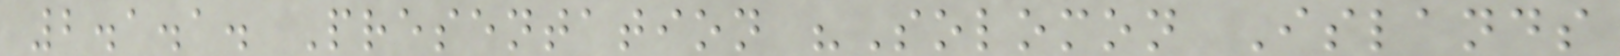2.1.1. Presentation "Solomon Islands
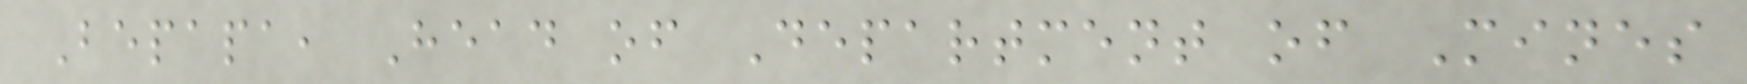Bepapa, Head of Department of Mines
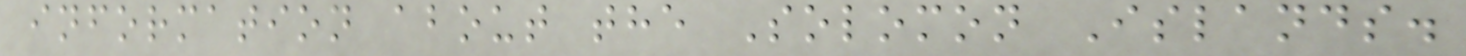information about the Solomon Islands.
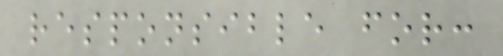responsible for:
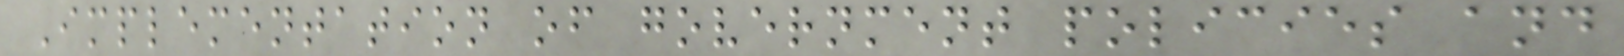Implementation of government policies and
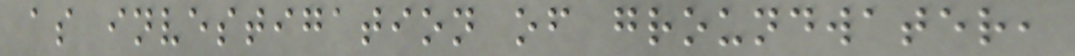as investigation of groundwater,
